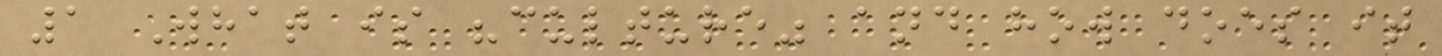1 What is "culture" and how does it
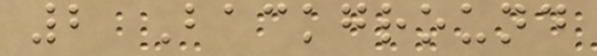2 Background
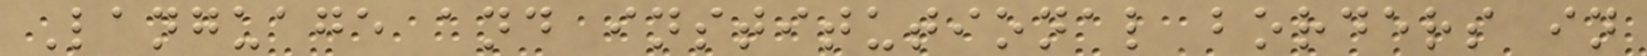Language and institutional borders in
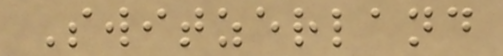Switzerland
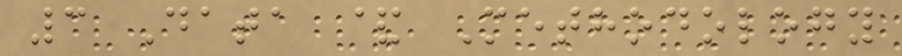3 Data & Methodology
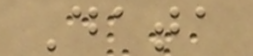Data
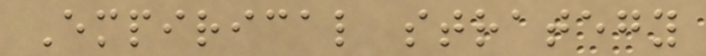Empirical strategy
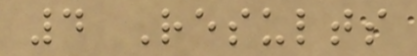4 Results
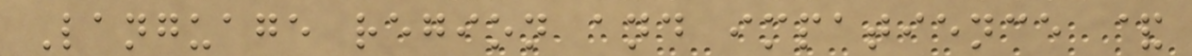Language region and impatience &
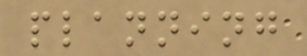planning
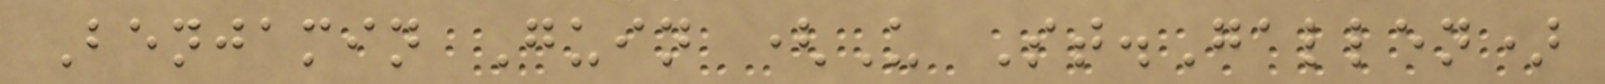Benjamin Guin (U St.Gallen)
